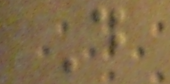D
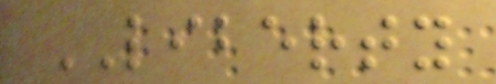LIBERTY
